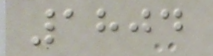1804
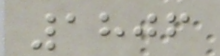1806
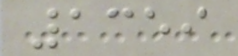1359
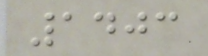1403
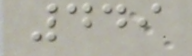449
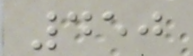450
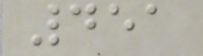451
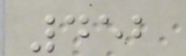452
